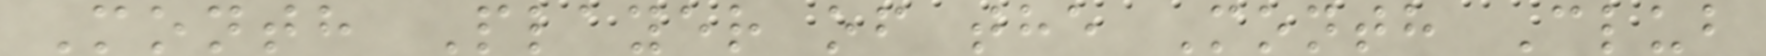Month Player of the Month Club
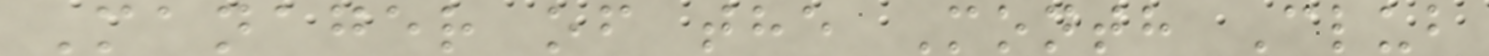Manager of the Month Club
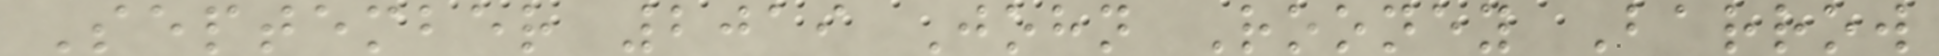September 2019 John Rooney Barrow
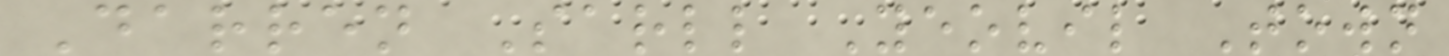Darren Sarll Yeovil Town
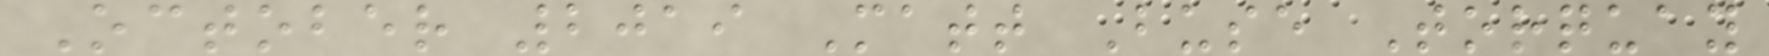October 2019 Matt Buse Torquay
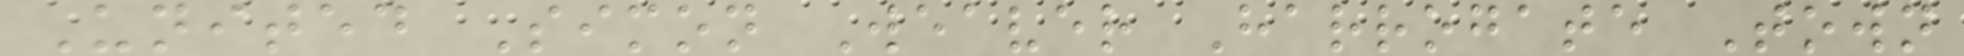United Simon Weaver Harrogate Town
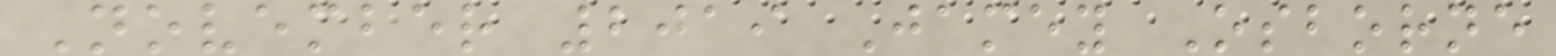November 2019 Jamey Osborne
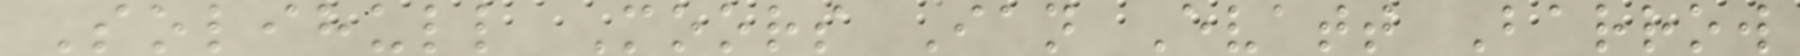Solihull Moors Ian Evatt Barrow
